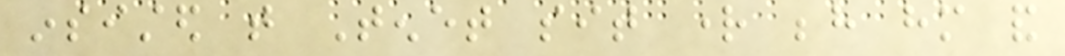insisted that Tenet sit right behind him and
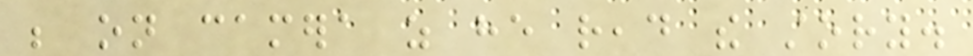be on camera as he read the story.
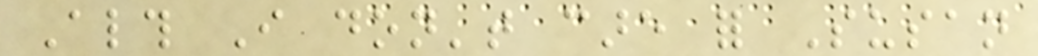Although I don't care for Susan
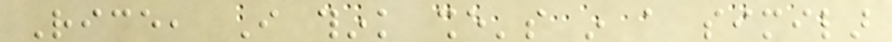Rice, I think she's in a similar
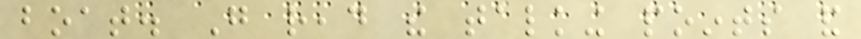boat. Go read the talking points and
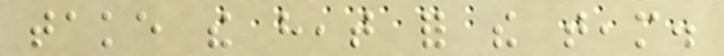take the heat for the team.
